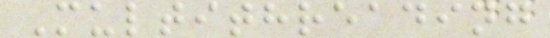Multithreading
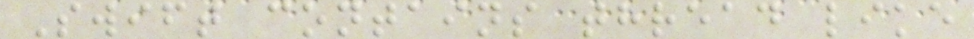Swift contains thread like
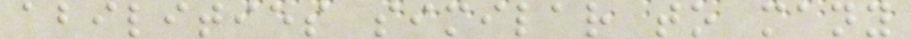abilities similar to many
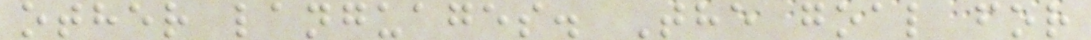other languages. The goal for
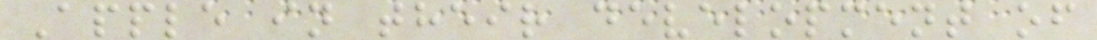Apple in their development of
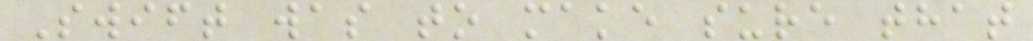Swift was to make sure that
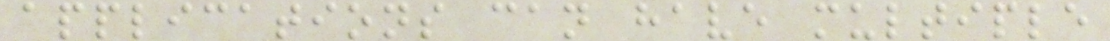applications can have multiple
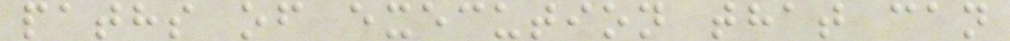paths of execution that can
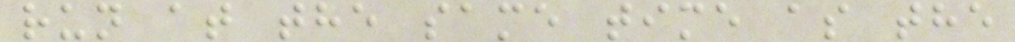run at the same time as the
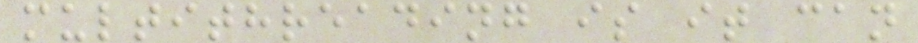multithreading is it can
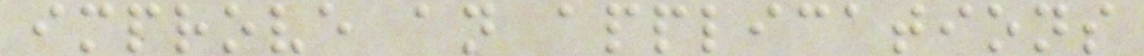improve an applications
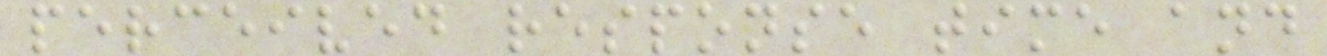perceived response time and
